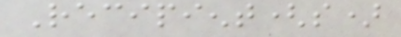Recipient(s)
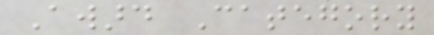Award Category
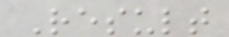Result
